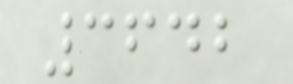3642
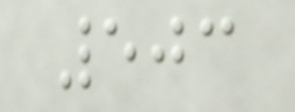503
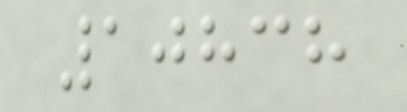10838
